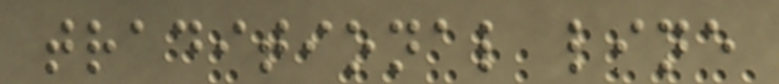traditional line
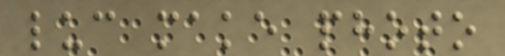luc make photo
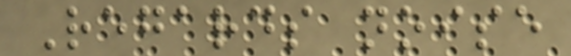Regards noise
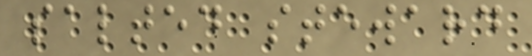salted steward
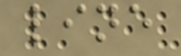line
